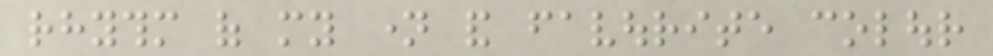rhythm of my name and favourite colour
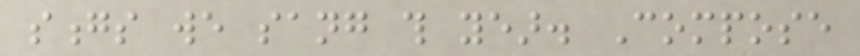songs we sang this year. Compose
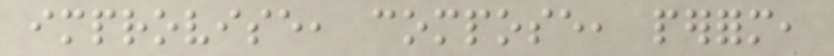improvise, compose, perform,
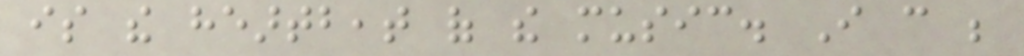is the heartbeat of the music. I can be
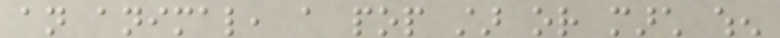an animal, a pop star or march when
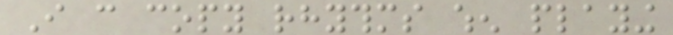I can copy rhythms when playing
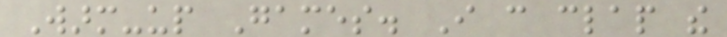Warm-up Games. I can clap the
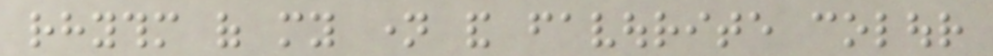rhythm of my name and favourite colour
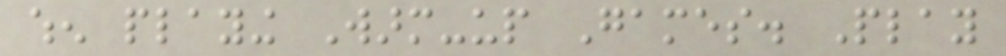when playing Warm-up Games. Play
